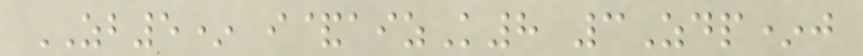ZB5* i&aizK8 3Zdp*j
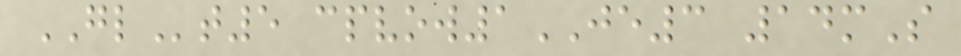GLt5 cpvow1JE3 14mS
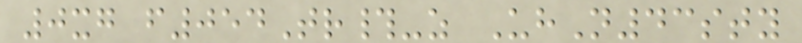0xg f054Tr#-z UhN43sty
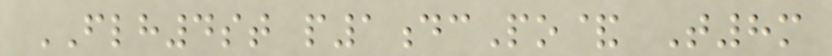FLH4st p1dcPo& T8m
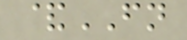&FN
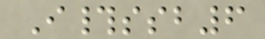I#ssb6
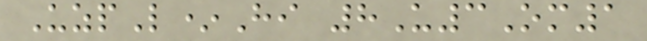UzpL*Hi 8U3Om1
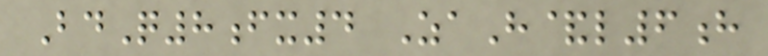BdQ8fx4 ZaH&l6h
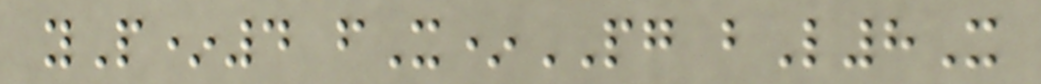yP*4 fX*PG bL8X
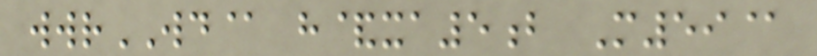wwrWD@ h&xa5b M59@
